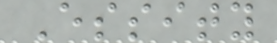Essity
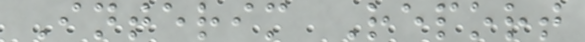Interim Report
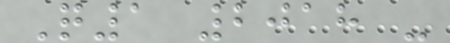Q1 2018 -
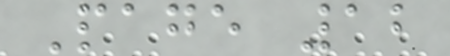Page 12
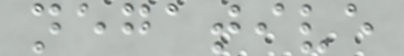negative
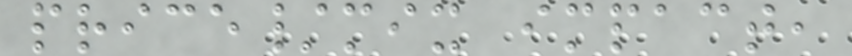price/mix impact,
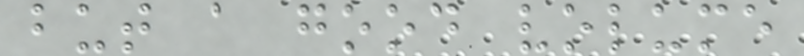but a good volume
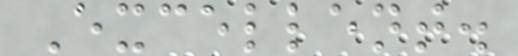Excellent.
